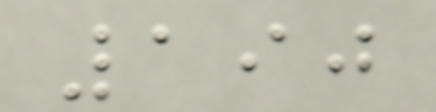190
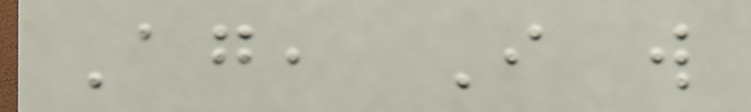Again, I will
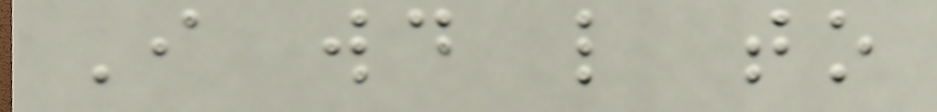I would like to
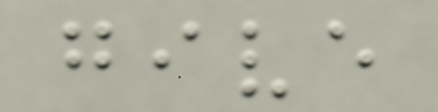give
